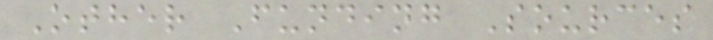Other Funding Sources
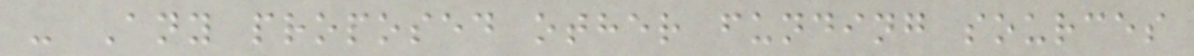- Any proposed other funding sources
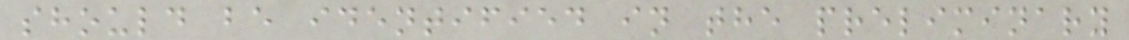should be identified in the preliminary
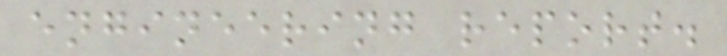engineering report.
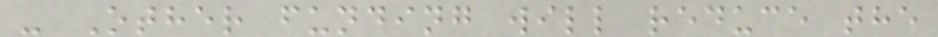- Other funding will reduce the
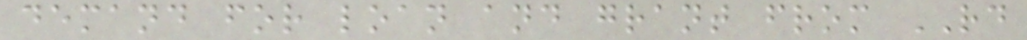demand for loan and grant from RD
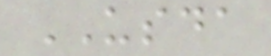USDA
